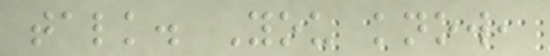talk. You know,
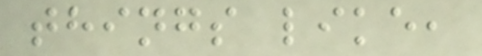things like,
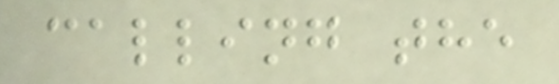calling the
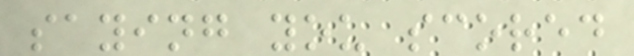saying you scored
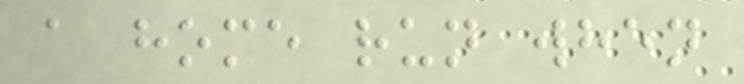a home run when
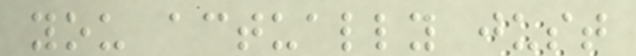you actually just
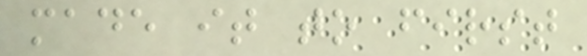made it to first
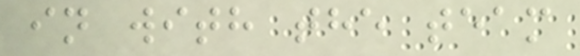in with the team
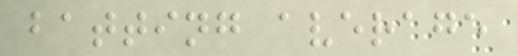batting average
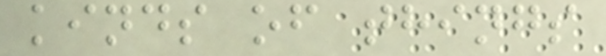kinds of things
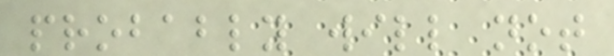probably will not
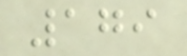179
